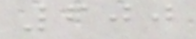600
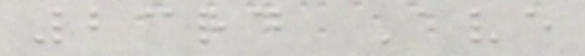23rd Ave
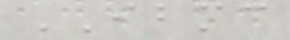IBMC
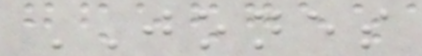JONES
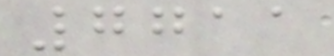7711
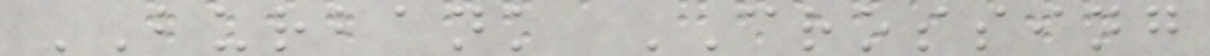BURBANK CROSSING
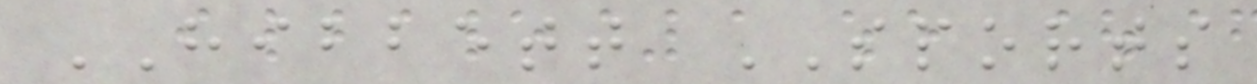HIBBETT SPORTS
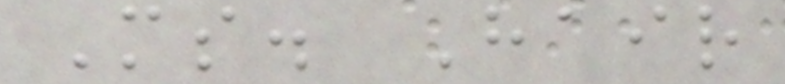Ms. Hair
